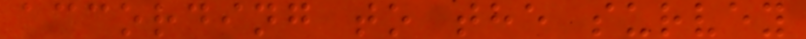according to the survey
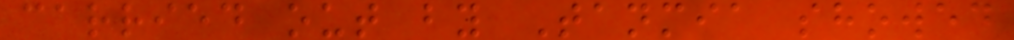carried out by Tanmia showed
